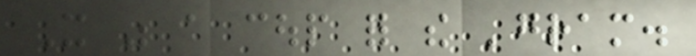It was a coup for the 'gram.
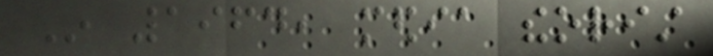In 1964, media theorist
